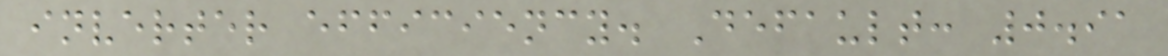inverter efficiency. Default: 0.91
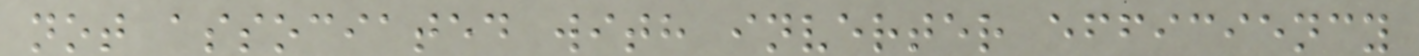not associated with inverter efficiency
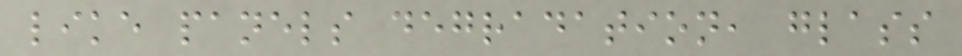like panels degradation, glass
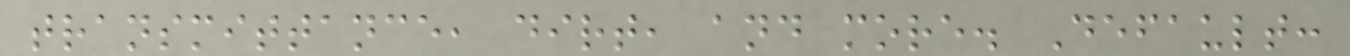transmittance, dirt, and more. Default:
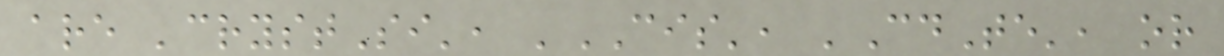are 'crystSi', 'CIS', 'CdTe', or
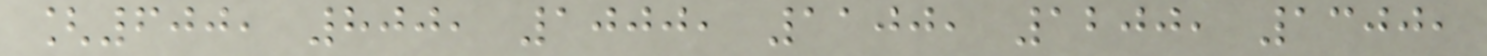[600, 800, 1000, 1100, 1200, 1300,
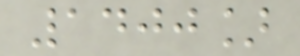1400]
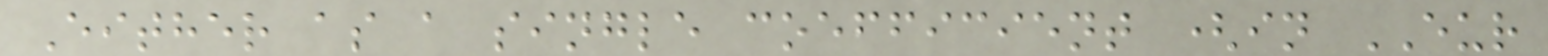Either as a single coefficient (in EUR
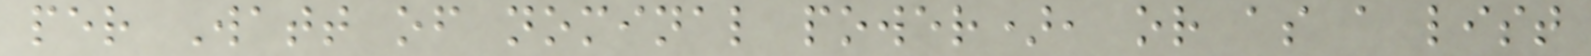per Watt of nominal power), or as a list
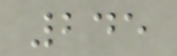245
